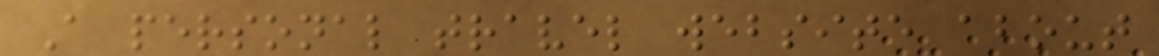A personal travel website about
